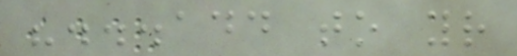"...add to your
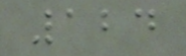124
